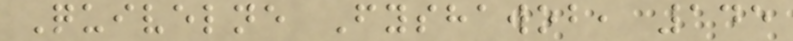Quivelne Fyshawob, 145
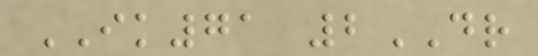IK71 2DR
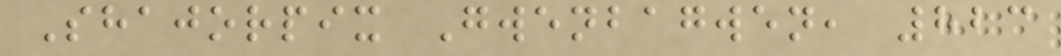Shajorpix Gwenbagwen, 823
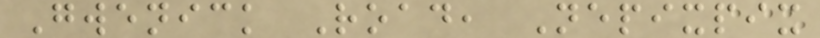Gwenick Road, Nepixpix
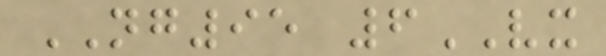NG95 6VX
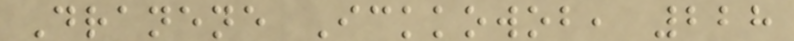Dranene Ickkowob, 228
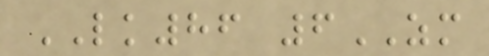LK86 6ZM
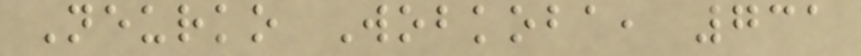Neurko Wobkoba, 731
